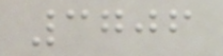3706
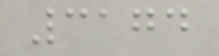3174
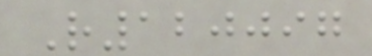R120097
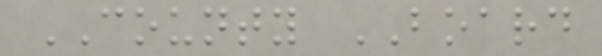COUNTY BOARD
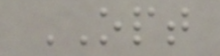OPT
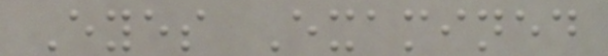Eyes Examined
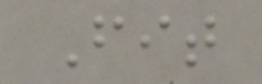Fit
